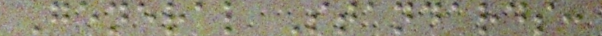General Standards:
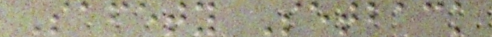Safety Setback
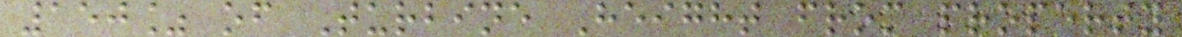150% of Turbine Height from property
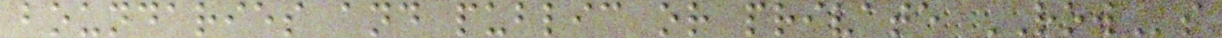boundaries and public or private ROWs
